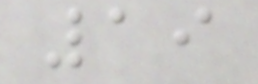19
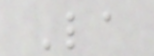La
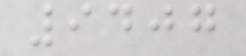9407
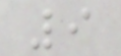9
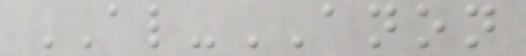AL-ANON
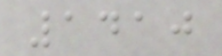1410
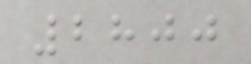2800
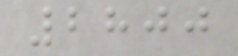2800
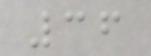36
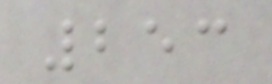253
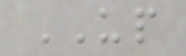UP
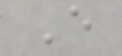E
